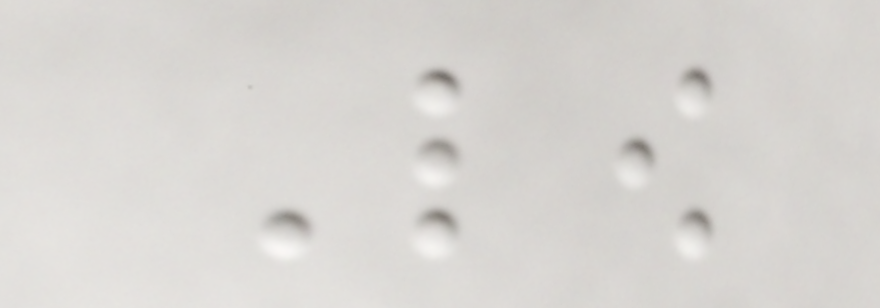Low
